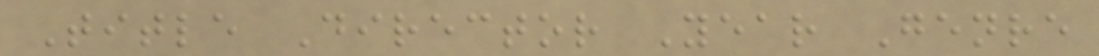Title Director Year Genre
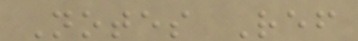Notes Ref
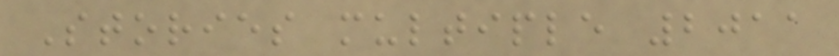Stories multiple 2011
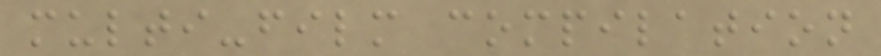multi-film compilation
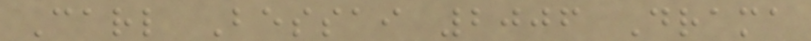Carl Bessai 2006 Drama
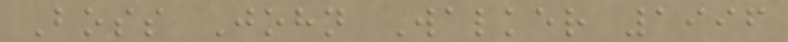Boss John Walker 1996
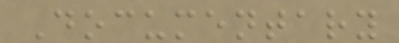Documentary
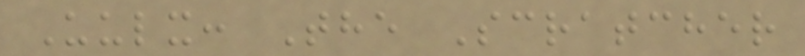Uulx: The Scratcher
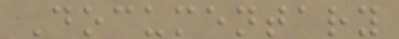Documentary
